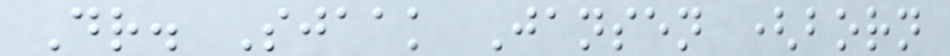Dr. Sjaak Jansen (born
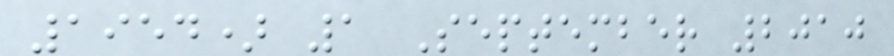1954) 1 September 2010
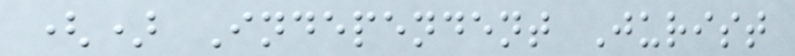() Independent Jurist
